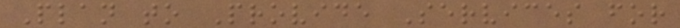Plan to Provide Services for
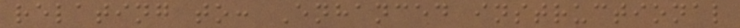relating to: Enhanced instructional
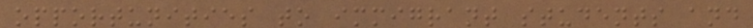opportunities to immigrant students and
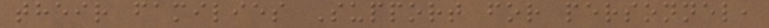their families Support for personnel,
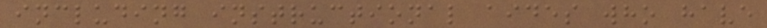including instructional aides who have
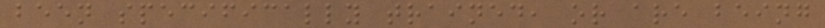been specifically trained, or are being
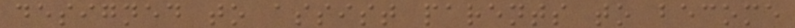designed to assist parents to become
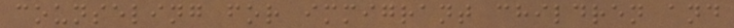counseling for immigrant children and
